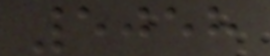5058
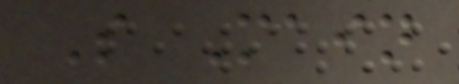S Main
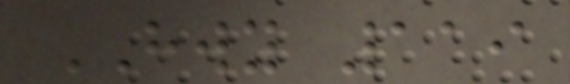HWY 119
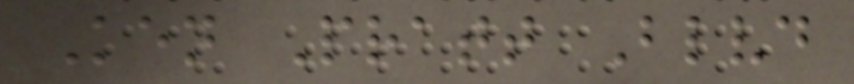Ken Pratt Blvd
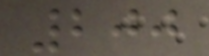200
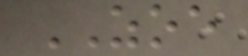ZOE
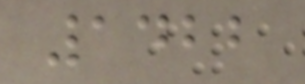1422
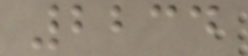2234
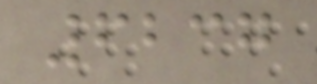6237
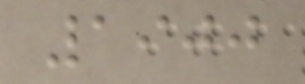1900
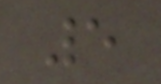5
